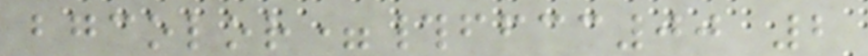bgcolor=#ffcc00 2
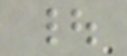|
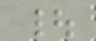|
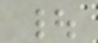|
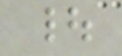|
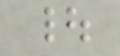|
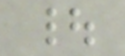|
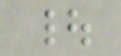|
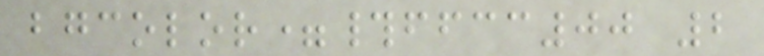bgcolor=#ffcc00 2
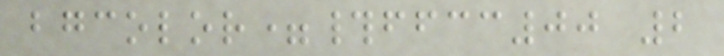bgcolor=#ffcc00 2
